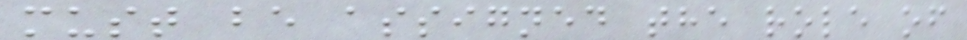must be assigned the role of
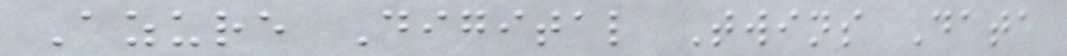Azure Digital Twins Data
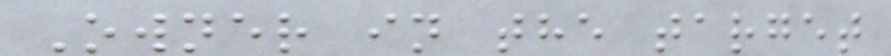Owner in the target
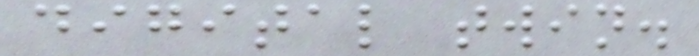digital twin.
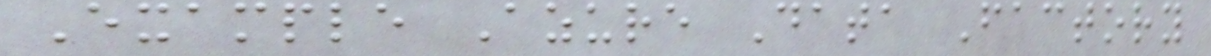Example Azure Data Factory
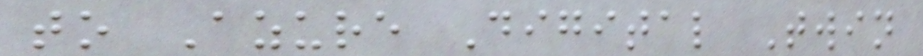to Azure Digital Twin
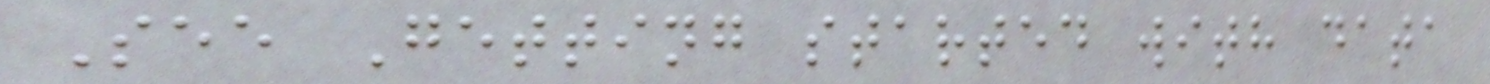See Getting started with data
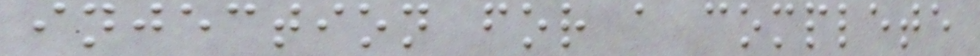injection for a complete
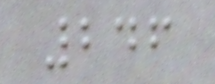246
